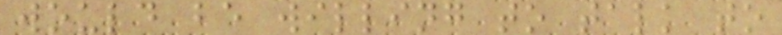would be willing to talk to
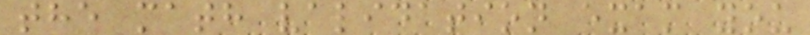the math validation exam you
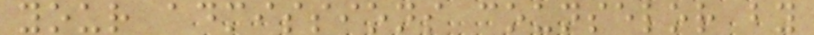your admissions counselor by
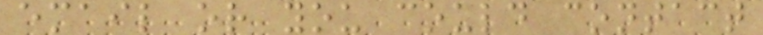email or you could contact
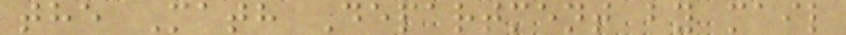the Math Department by mail
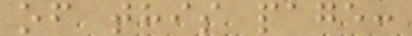of this page:
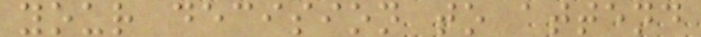your decision to attend
